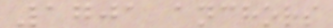1701 anchors
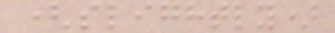(slightly)
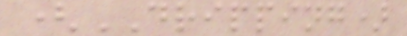(DRIPPING)
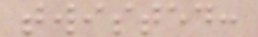twisted:
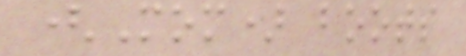(Mom) boots
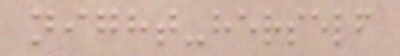night-herself
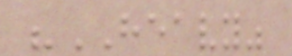"HEAVY"
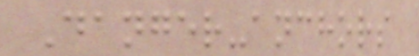Danger-anchors
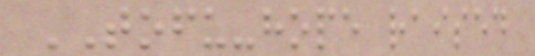TOFU-hope raised
